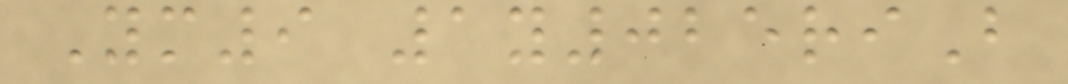Ym9 1y025riB
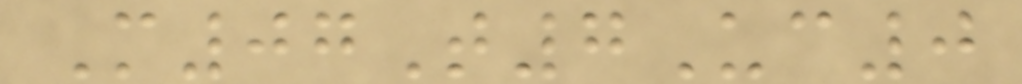M07T7Uc0
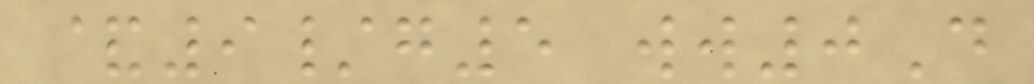&9/g5 ww0D
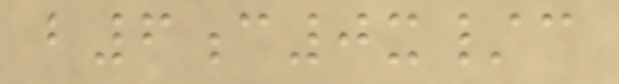b6c0x/c
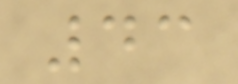43
